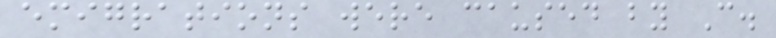emigrations were caused by C.
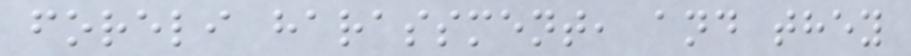foreli harassment, and they
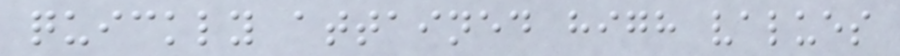quickly attained high values
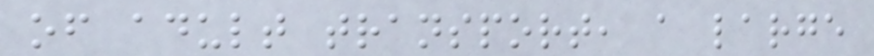of adult transport, a large
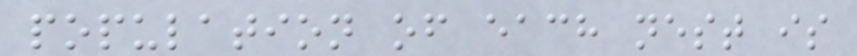population of each nest is
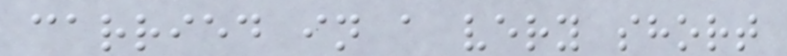carried in a very short
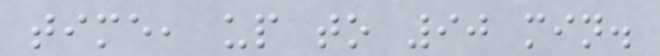time, up to 90 min.
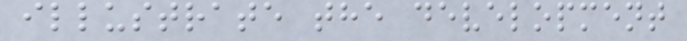illustrate the development
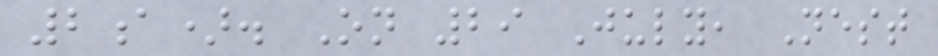2a). On 29 July, Nest
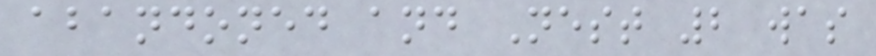abandoned and Nest 2 was
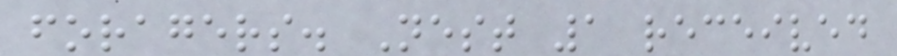foragers. Nest 1 received
